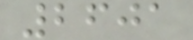2601
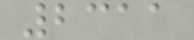2311
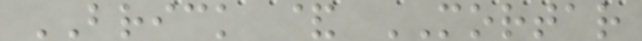BRICK & MORTAR
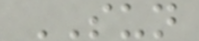SUN
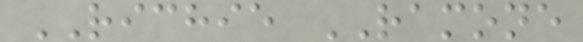RICHIE RAMONE
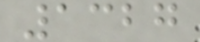1327
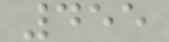455
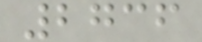2736
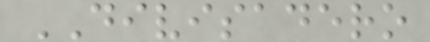DIVISADERO
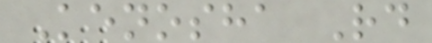Kenosha Rd
